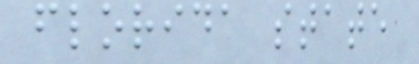florida state
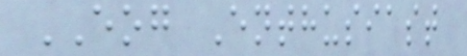EOG Enthusiast
